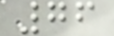76
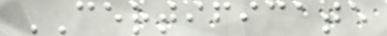CERTIFICATE
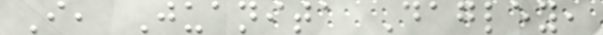I, Juanita Dagley,
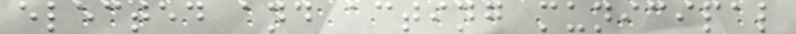elected and acting municipal
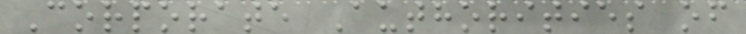Corporate Authorities of
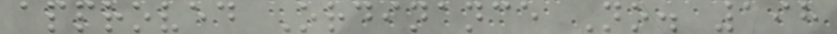approved Ordinance No. 198
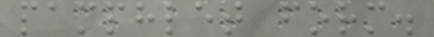pamphlet form.
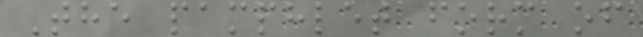The pamphlet form of
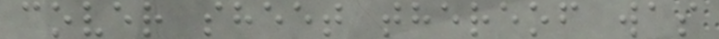cover sheet thereof was
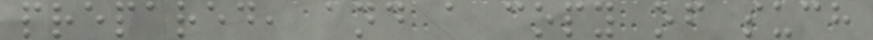prepared, and a copy of such
